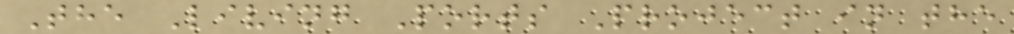The Living Ports Project in the
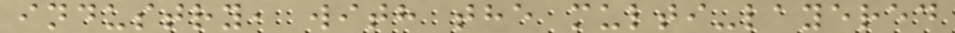industry, with the multi-layered
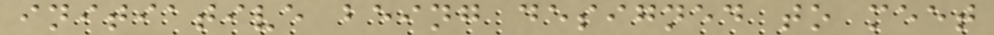initiative being designed to meet
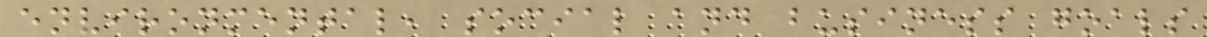environmental, social and business goals
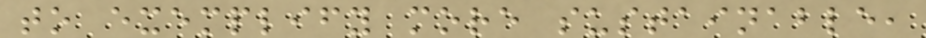to exemplify more sustainable,
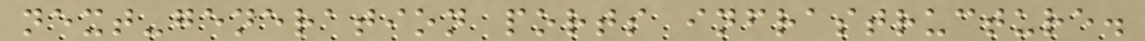next-generation ports infrastructure.
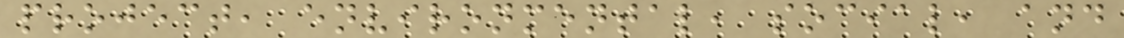project, environmental, social, and
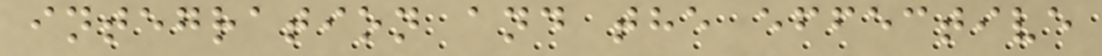integration and the effective
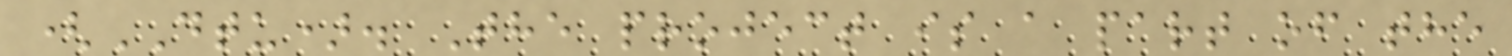(DTU). The project is a part of the
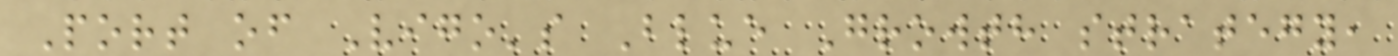Port of Vigo's Blue Growth strategy,
